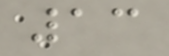13
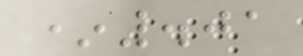*.01
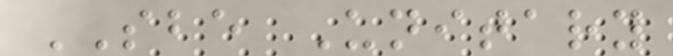SBE Unitary
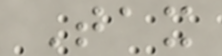Tax
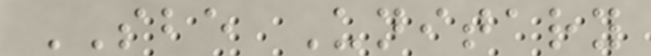SBE Unitary
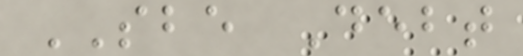SBE Debt
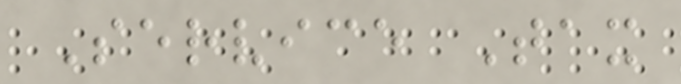Service Tax
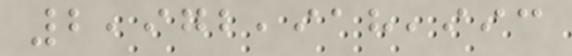2,972,918,993
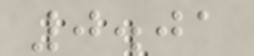0.01
